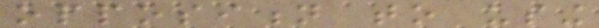opposition to using
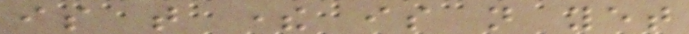is that there is not yet
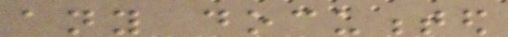any documented
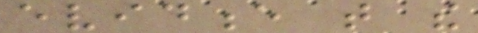evidence that the
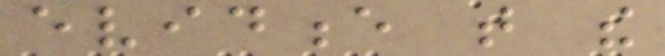evidence that the
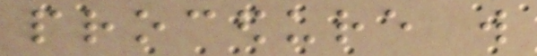procedure will
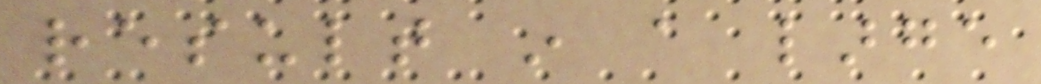result in a large
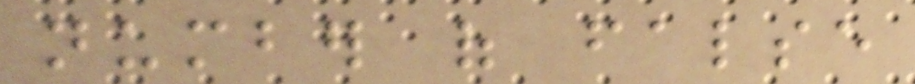number of false
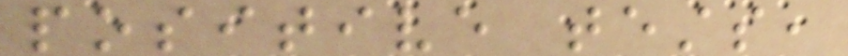positive tests,
